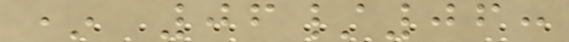* 06/06:
